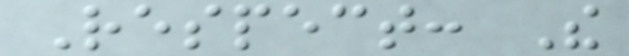Respect: The
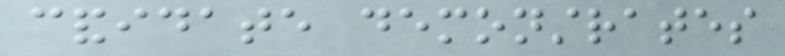candidate demonstrates
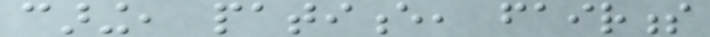caring, patience, fairness
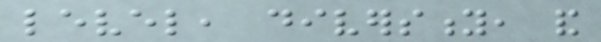level, diversity, and
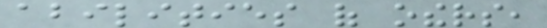abilities of others,
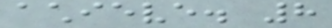achieve. 8
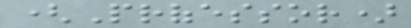(Professor)
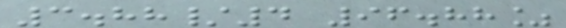3.88/4 96.88%
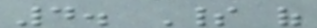4. Spirit of
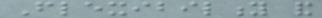Flexibility and
